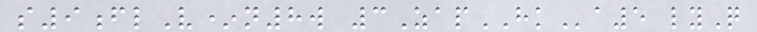s9flV*n8w 3ZapHKa5 lyQ
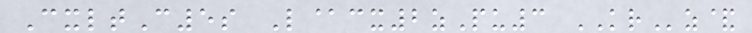CxltC5s L@cx2zPu3 KRz&
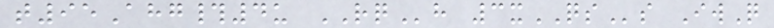t95Ahg#4u RQh 3xQSs IwQ
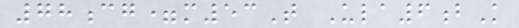78cg=m53T Ula6bK
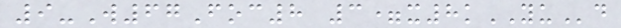9-W67Foc8 3=x8kYUd
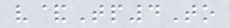v&Tp4To
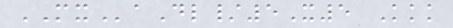MXaDl/5X5 Kkk
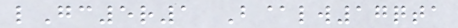lGc5r1 B@lw17qta
